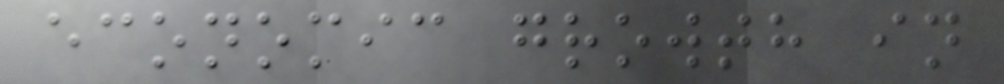economic growth in
